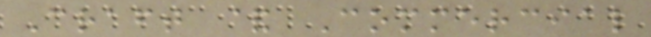Craft & Commercial
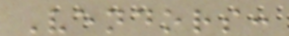Vendors:
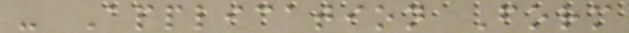- Application Form
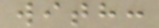with:
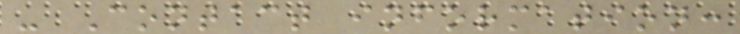- Contact information:
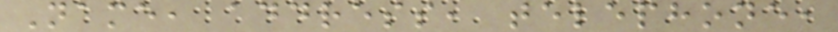Name, address, telephone,
